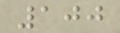100
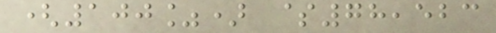(100%) $78,523
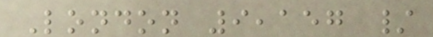London 9,157 /
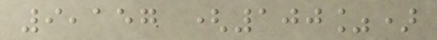9,157 (100%)
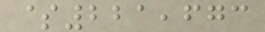$221,673
